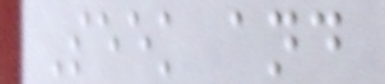Seek and
